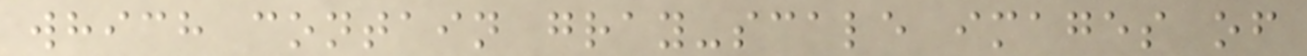which contain gray-scale images of
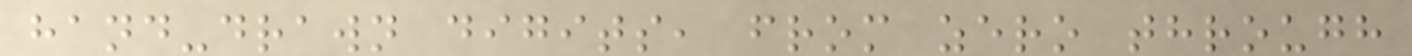hand-drawn digits, from zero through
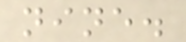nine.
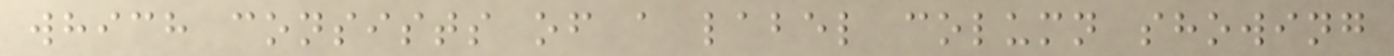which consists of a label column showing
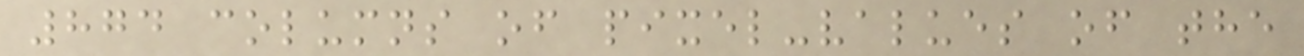874 columns of pixel-values of the
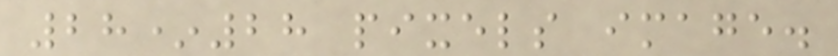28*28 pixels image.
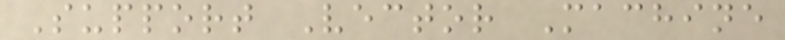Support Vector Machine
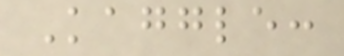Kaggle:
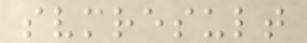svmresult
